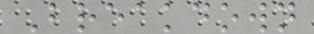Breakdown
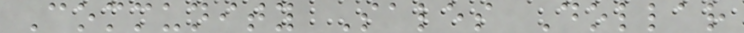Community Sales Dollar
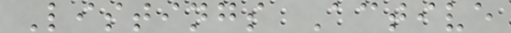Listings Active
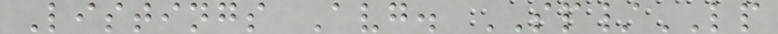Listings Avg. SP/LP
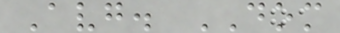Avg. DOM
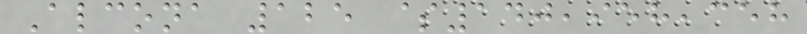Alcona 125 $140,958,358
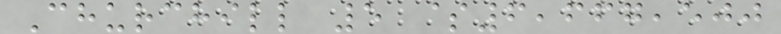Churchill 5 $6,667,500
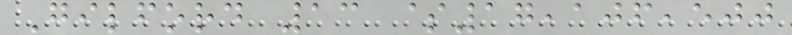Gilford 13 $17,106,500
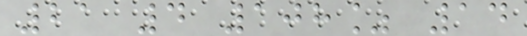21 4 108% 14
